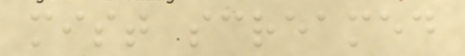mist screamed
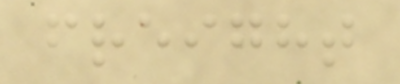freight
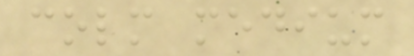colm medium
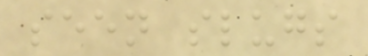seen slugs
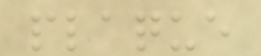plaque
